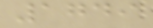1749
